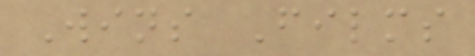Wins Films
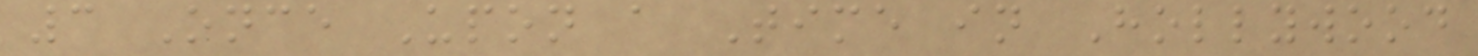3 Once Upon a Time in Hollywood
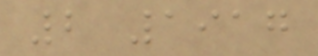2 1917
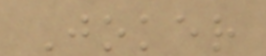Joker
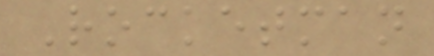Rocketman
